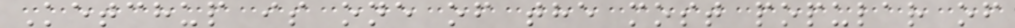Ketchup is one of the most popular of
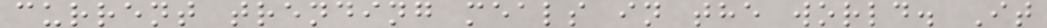current trending meals in the world. It
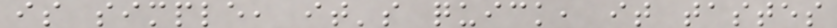is simple, it's quick, it tastes
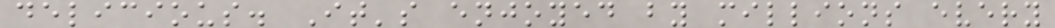delicious. It's enjoyed by millions every
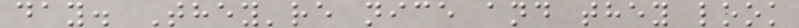day. They're nice and they look
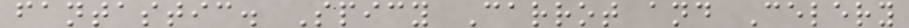fantastic. Spicy Carrot and Celery
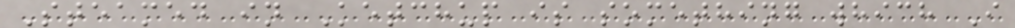Steamed in Ketchup is something which I
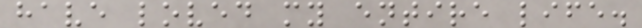have loved my entire life.
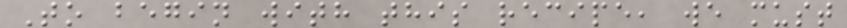To begin with this recipe, we must
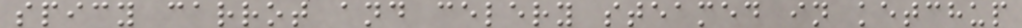spicy carrot and celery steamed in ketchup
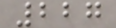227
